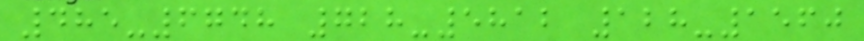485-6748 728-5812 128-1560
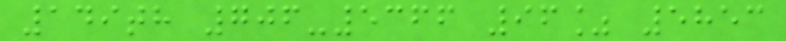149th 706-5366 96% 5853
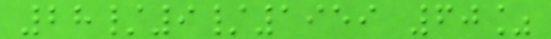28/9/1959 60%
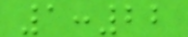1:22
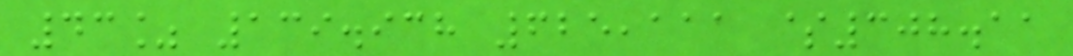43% 139.938 625,111 $308.11
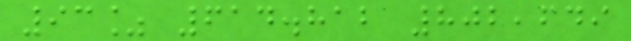93% 614.812 802,649
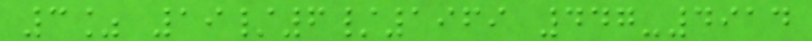3% 19/6/1969 447-4914
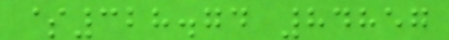$328.74 84857
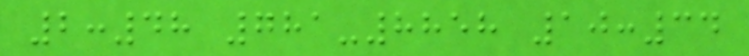2:48 781-8858 10:34
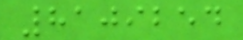8109254
